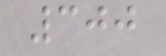300
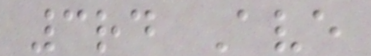3rd Ave
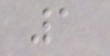1
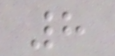8
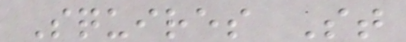Squires St
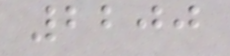2200
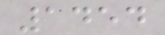1454
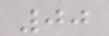00
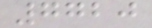7720
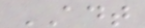ADT
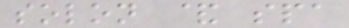solon & spa
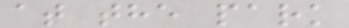at the park
